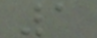1
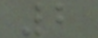2
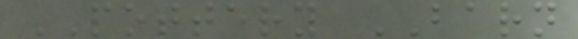POTTERY BARN
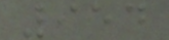954
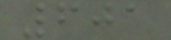601
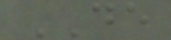DE
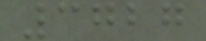3727
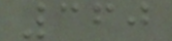360
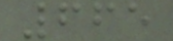665
